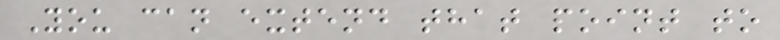You can extend that point to
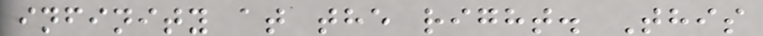infinity at the right. This
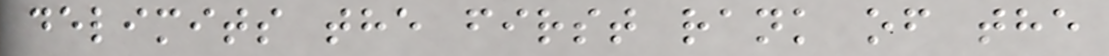delimits the first rank of the
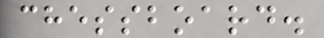chessboard.
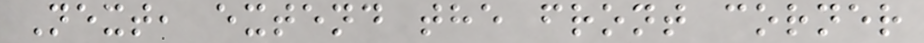Next, extend the front corner
